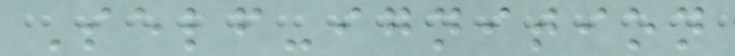Self-ignition
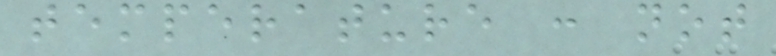temperature : not
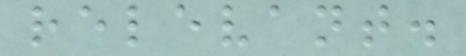relevant.
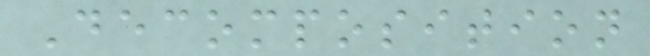Decomposition
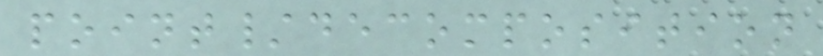point/decomposition
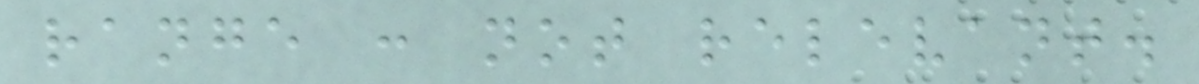range : not relevant.
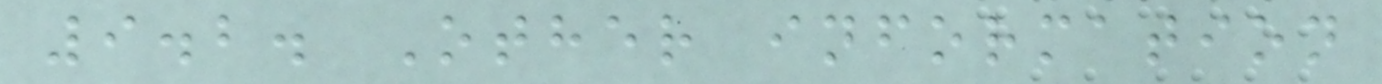9.2. Other information
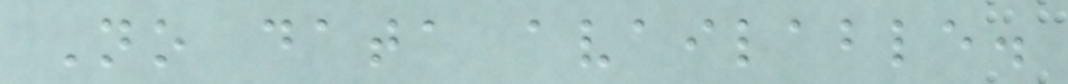No data available.
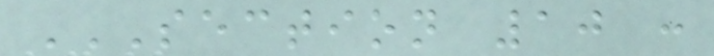SECTION 10 :
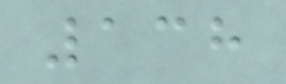138
